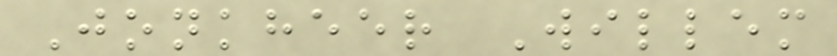Jonkheer Willem
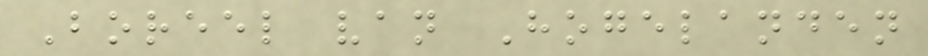Boreel van Hogelanden
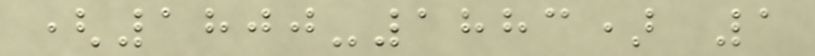(1800-1883) 1
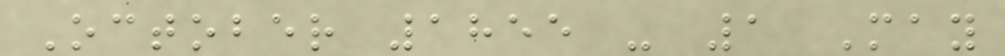October 1855 - 1 May
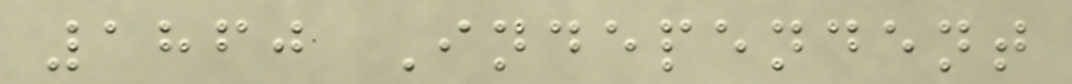1860 Independent
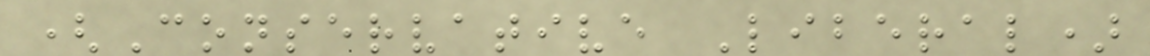(Conservative Liberal)
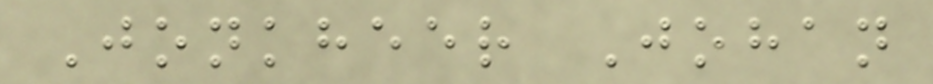Jonkheer Johan
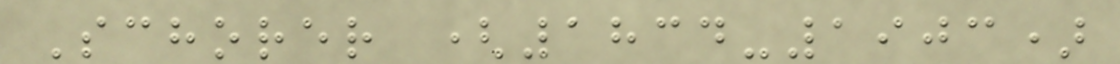Schorer (1834-1903)
